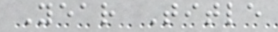Year Title
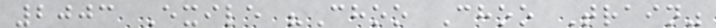2003 Exile "Choo Choo Train"
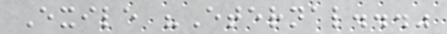Exile "Eternal..."
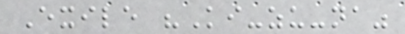Exile "Ki-zu-na"
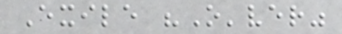Exile "O'ver"
